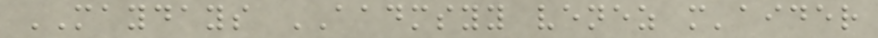MAYDAYS AADMSYY venez m'aider
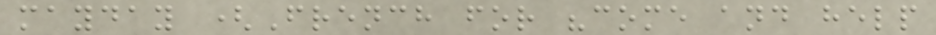mayday (French for "come and help
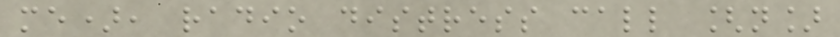me), radio distress call [n]
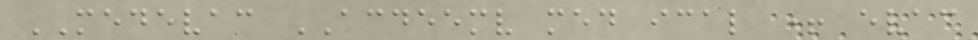MEDEVAC ACDEEMV med ical + evac
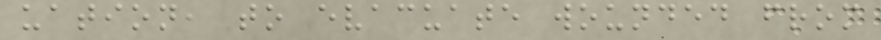uation, to evacuate wounded from
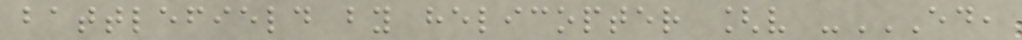battlefield by helicopter [v -ED,
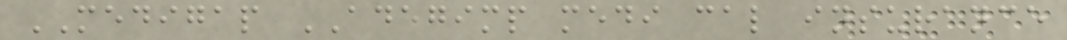MEDIGAP ADEGIMP medi cal insurance
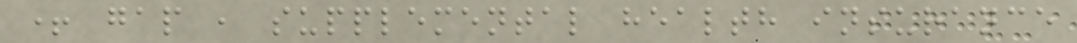+ gap , supplemental health insurance
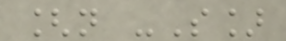[n -S]
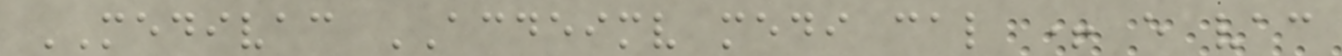MEDIVAC ACDEIMV medi cal + e vac
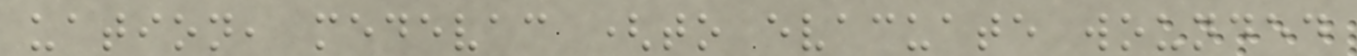uation, medevac (to evacuate wounded
